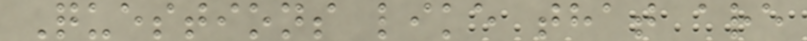Questions like that are
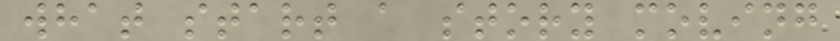what start a story moving
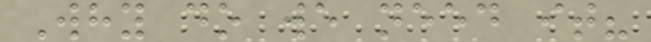Why do we need it?
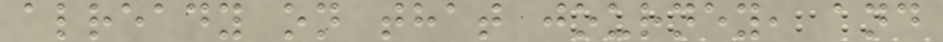already on that journey, and
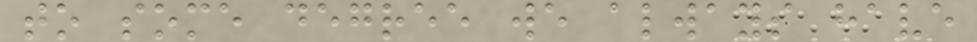to some degree we always have
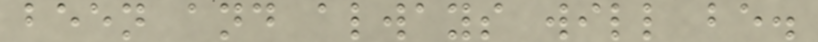been and always will be.
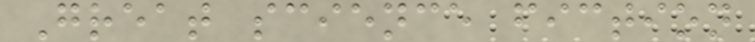Great science fiction
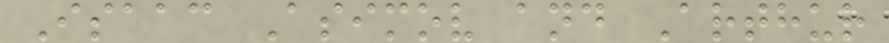Isaac Asimov and Arthur
